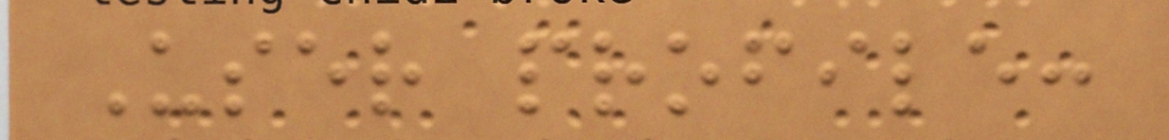User profile:
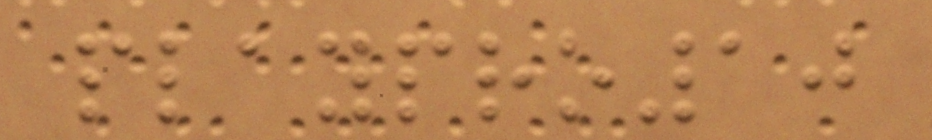playpro10
